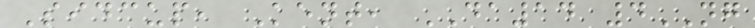Sidcup, Kent, DA14 4NG
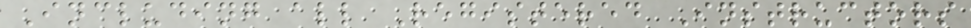Including all Registered Instructors
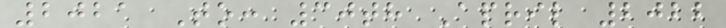2021 To: 30th April 2022
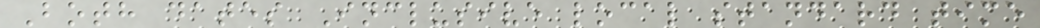Both dates Inclusive local standard time
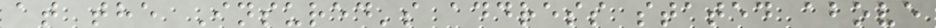at the Insured's address stated above
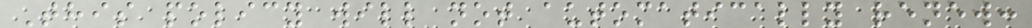This policy will not automatically renew:
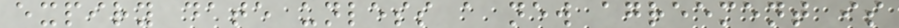expiry date unless a new agreement is
